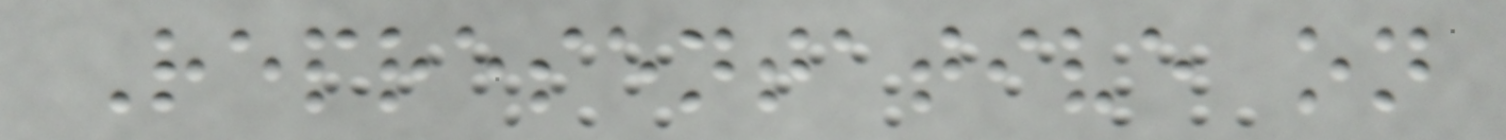Representative on
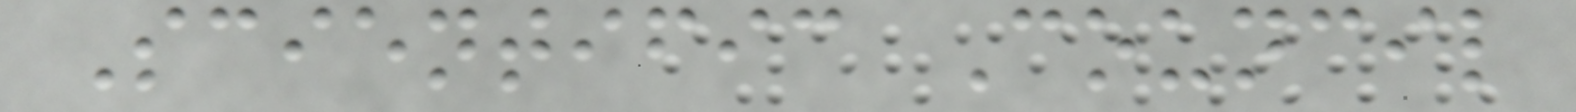Scientific Council
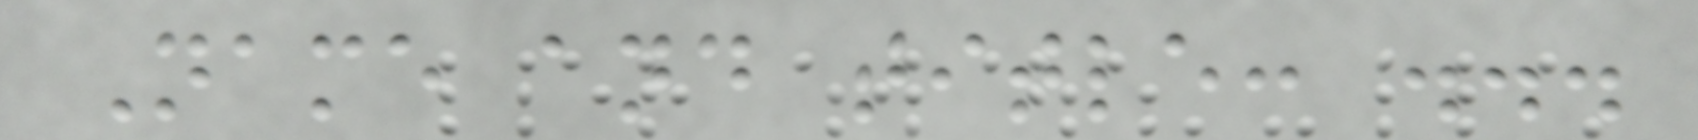Name and title: ...
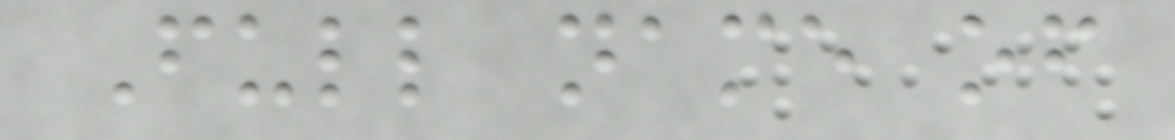Full name of
